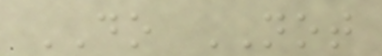DO NOT
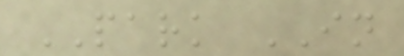PARK IN
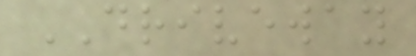DRIVEWAY
